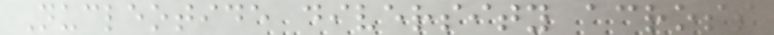Nucleotide diversity across
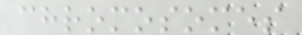chromosomes
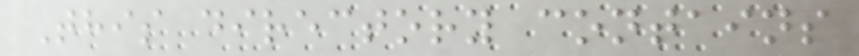This directory contains
